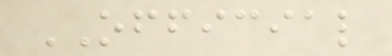OFFICIAL
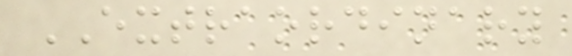EXTRAORDINARY
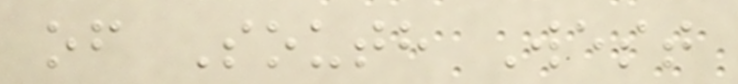of South West
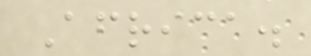Africa.
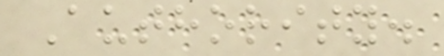Authority.
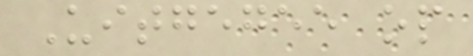Uitgegee op
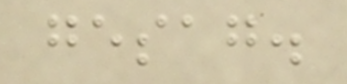gesag.
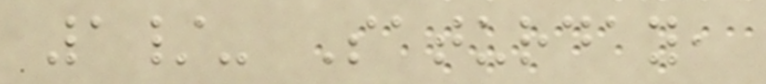1/- Saturday,
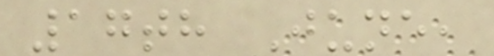17th June,
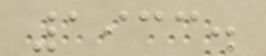1933.
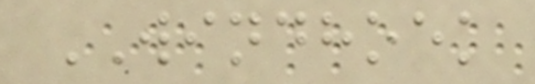WINDHOEK
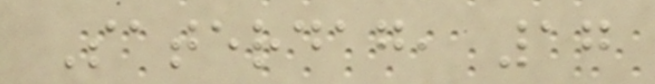Saterdag, 17
